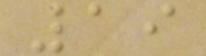19
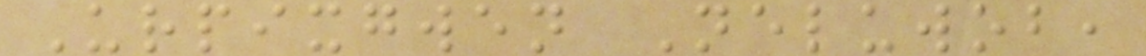Urpixgwen Neluwob,
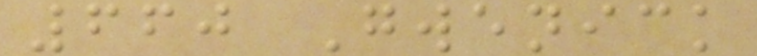660 Gwenick
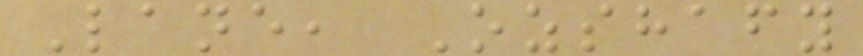Lane, Ozshafy
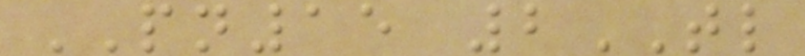PN15 2TL
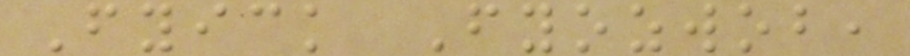Fyick Fyozwob,
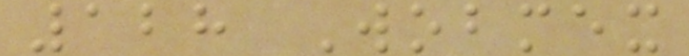128 Wobmex
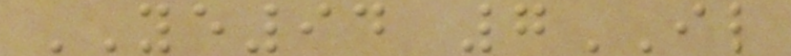YE94 7IL
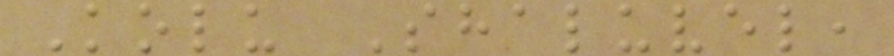Kolu Shaluvel,
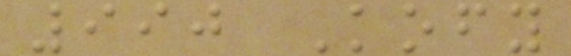990 Kofy
